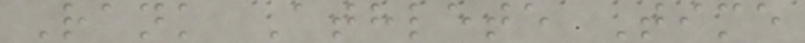Rank Athlete Time
